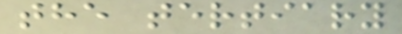the tertiary
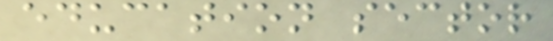education sector
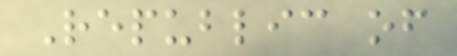Republic of
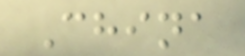China
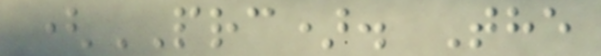(PRC). The
